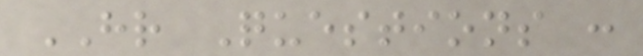HR Questions :
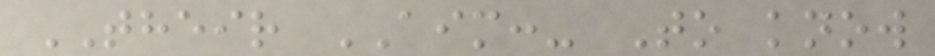THEIR AIM:- To know
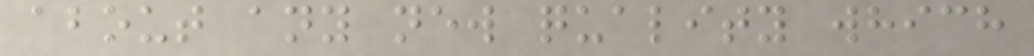about any new quality which
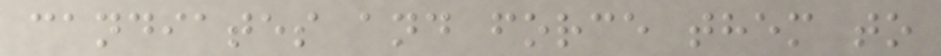candiates and force them to
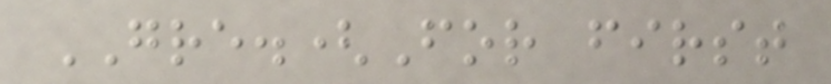GRE.(For first
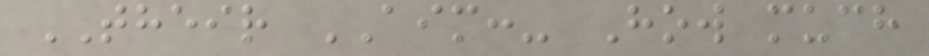THEIR AIM:- How much
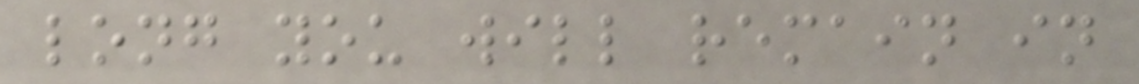long you will remain in
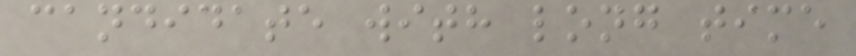candidate with long time
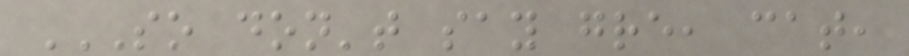SO DON'T SAY GRE, CAT,
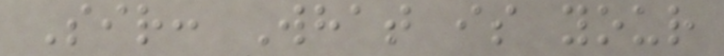Sir: What is your
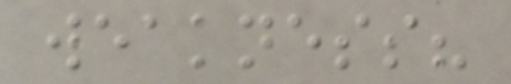weakness?
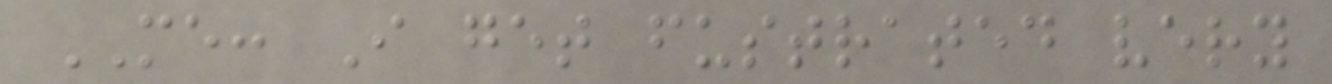ME: I get fustrated very
